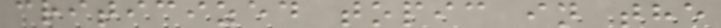criticized topic in the
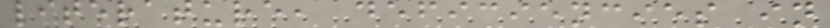literature, deficiencies in
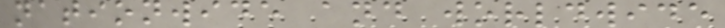nationwide and worldwide
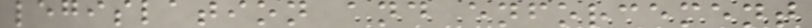legislation and enforcement
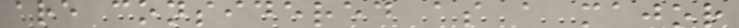are considered as a major
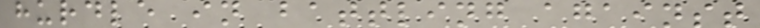hurdle in battling against
